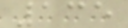135
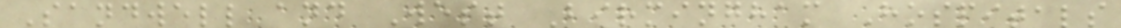Sandwell and West Birmingham Hospitals
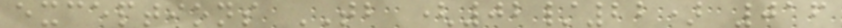exceptions TB (02/22) 016
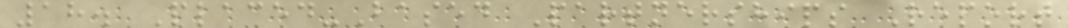18. Placed-Based Partnerships Report
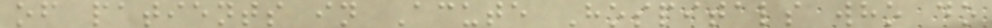of patients in Acute Hospitals who do
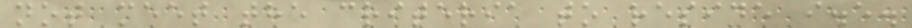not meet the criteria to reside i.e.
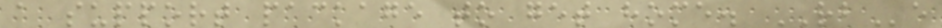a support package to get home. RBe
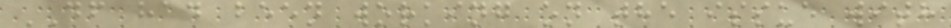DF had been working on the issue with
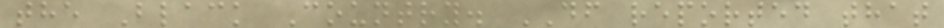the Black Country. DF reported that
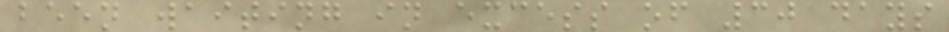been waiting in excess of 30 days
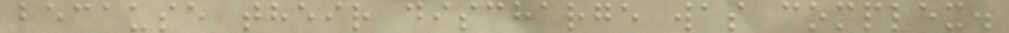because their discharge was complex.
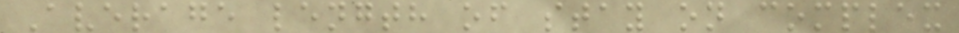Average length of stay on complex
